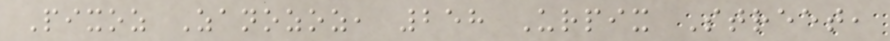Pixoz Zanozoz, 258 Urpix Street,
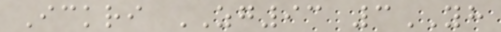Ickri ZG93 3YH
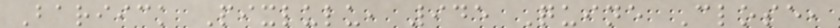Bariick Pixlulu, 945 Quine Close,
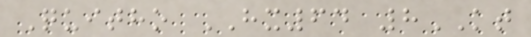Quitho HX64 8KT
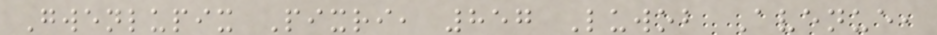Gwenlupix Pixri, 857 Luwob Avenue,
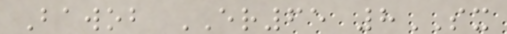Bawob ER65 8SX
